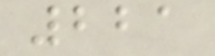221
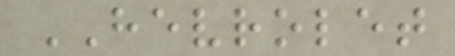HEVROLET
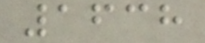1638
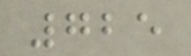725
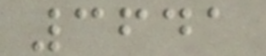3641
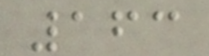163
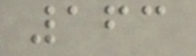163
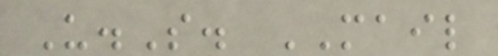U.S. MAIL
